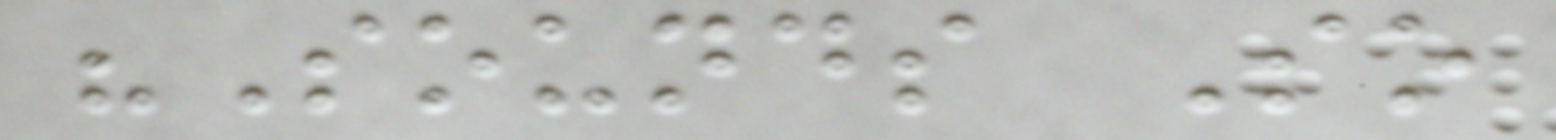"Sounds So
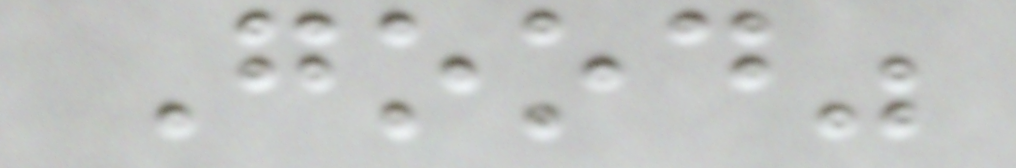Good"
